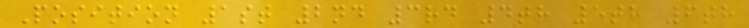Position 1st 2nd 3rd 4th 5th 6th
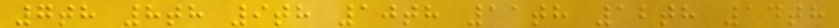7th 8th 9th 10th 11th 12th 14th
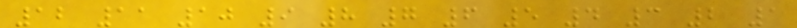12 11 10 9 8 7 6 5 4 3 2 1
